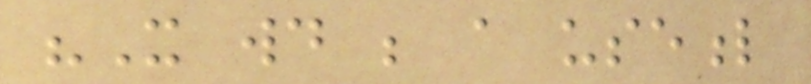"It would be a useful
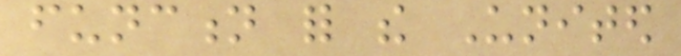function for the United
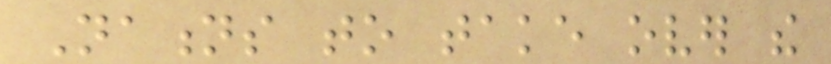Nations to take over the
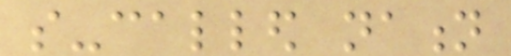so-called nation
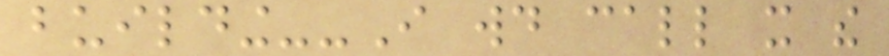building--I would call it the
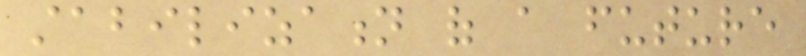stabilization of a future
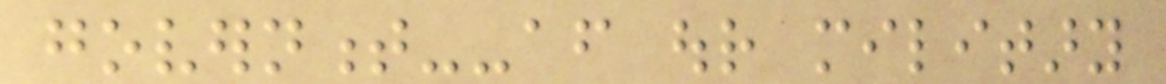government--after our military
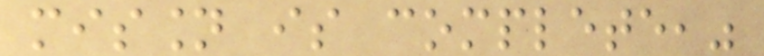mission is complete,"
